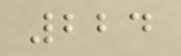224
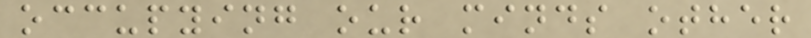occupying our minds other
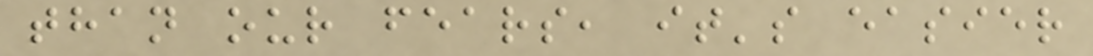than our fears, it's easier
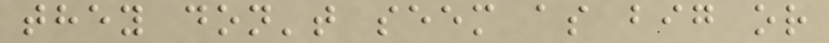they don't seem as big or
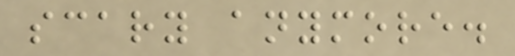scary anymore.
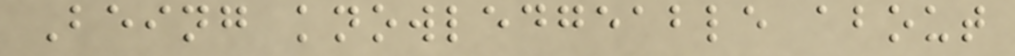Being knowledgeable about
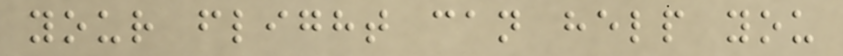your flight can help you
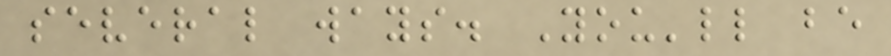several ways. You'll be
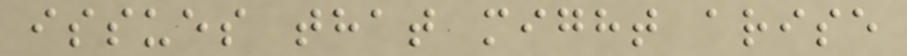issues that might arise
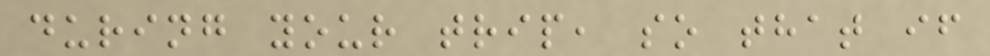during your trip, so that if
